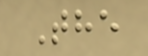The
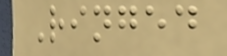Ringed
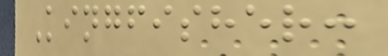Kingfisher:
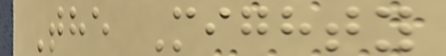The Mighty
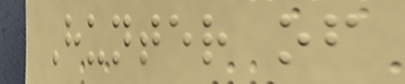Hunter of
